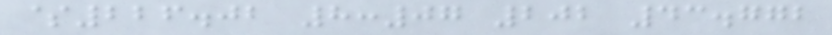$226.02 8:07 202 43.772
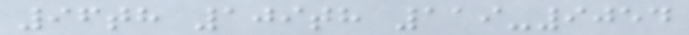96th 109th 119-9054
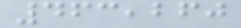463,260
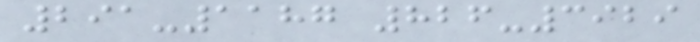291-1187 826-3929
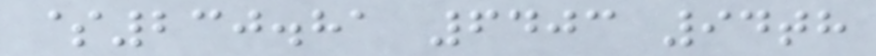$230.81 6403 94th
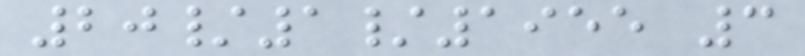20/1/1955 3
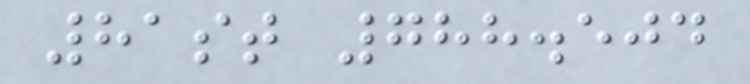81st 788.504
